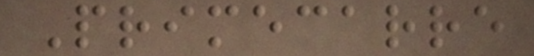Primecarre
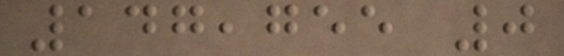147,755 0
